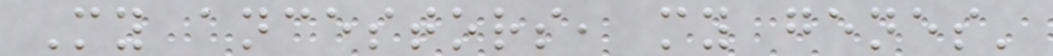My ancestors, my genes'
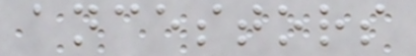ancestors
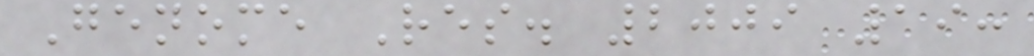Genome Res. 2009 19:
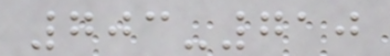703-710
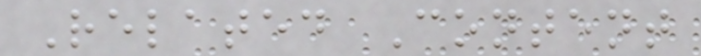Related Content
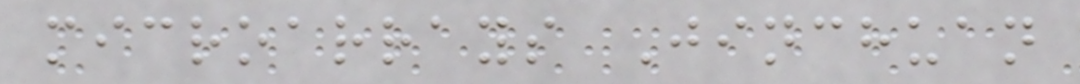microarrays Jinchuan
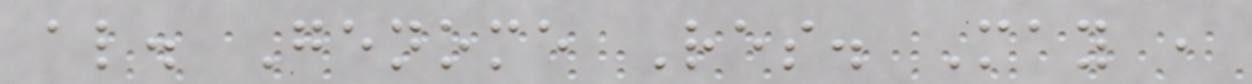al. Genome Res. May ,
